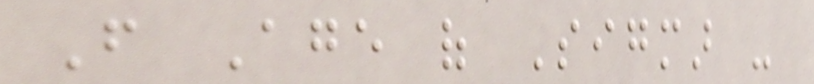From Age of Sigmar -
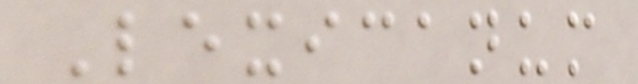Lexicanum
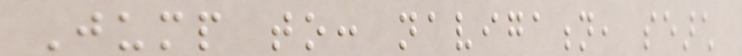Jump to: navigation, search
